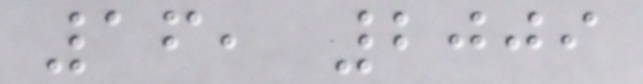16, 2009
